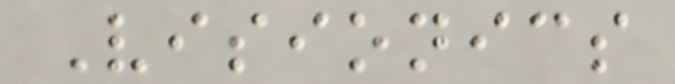Visionics
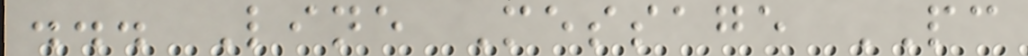... Line Message PC
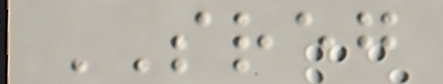SREG
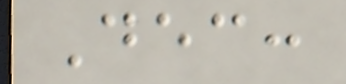Dec:
